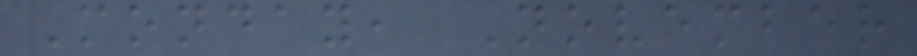Monday, November
